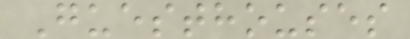Guesthouses
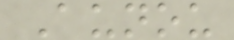Aunou
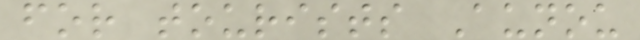for tourists Aunou
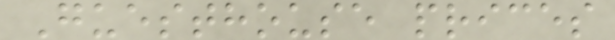Guesthouse prices
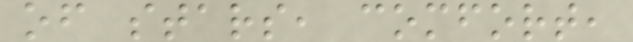of stars, comfort,
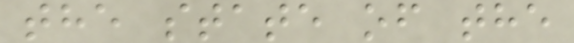the state of the
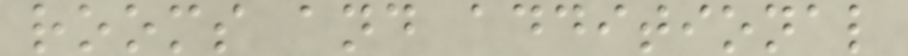rooms and additional
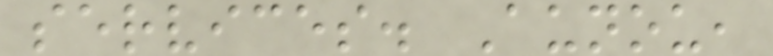services. Aunou,
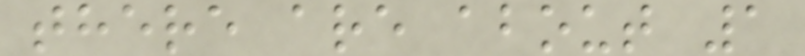there are about 1
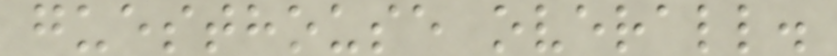guesthouse overall.
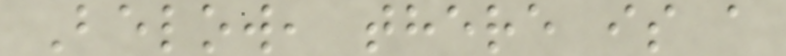Below, there is a
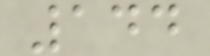144
